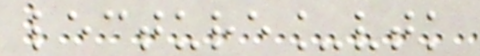lecture_vtk
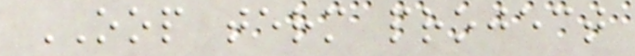OOP term project
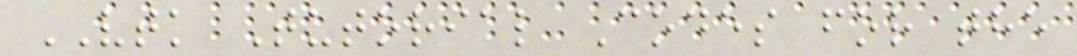VTK Tutorial Codes for the
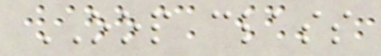OOP class
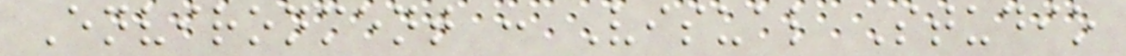Environment : Visual Studio
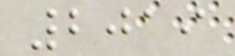2019
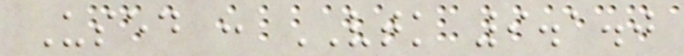Used : VTK 9.1.0
